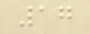17
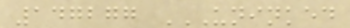147277 UNINKED
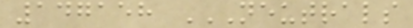147158 NEUTRALS
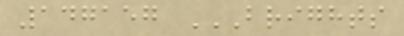147157 BRIGHTS
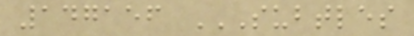147156 SUBTLES
